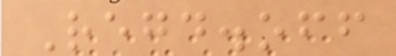Regd.off
